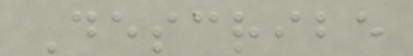Describe
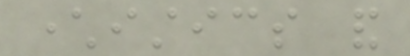characteristics and
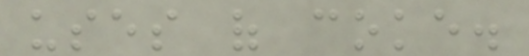uses of coke.
